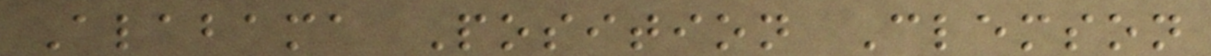Alabama Position Clemson
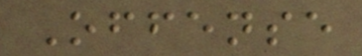Offense
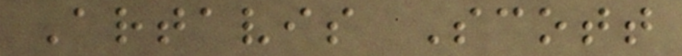Artavis Scott
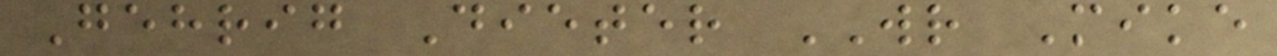Gehrig Dieter WR Mike
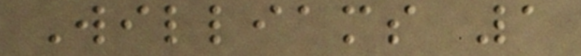Williams 1
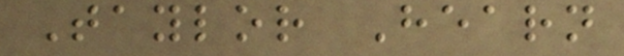Taylor Hearn
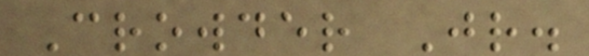Crowder Jr.
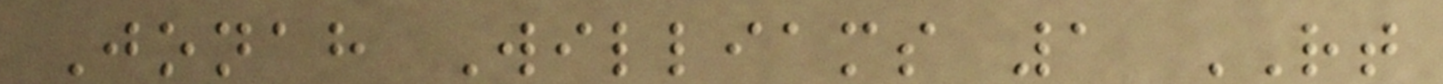Jonah Williams 1 RT
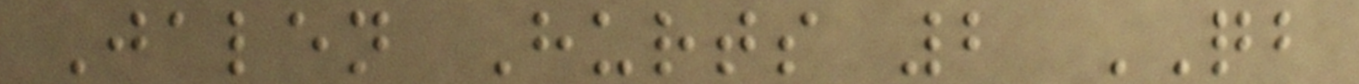Jalen Hurts 2 QB
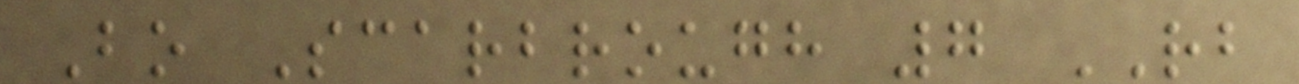Bo Scarbrough 7 RB
